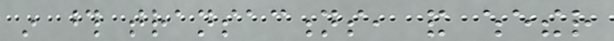in those transactions, and whether
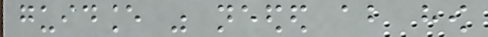guidance was needed about how
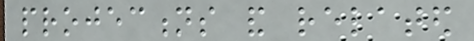projections and related
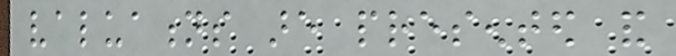valuations are presented and
